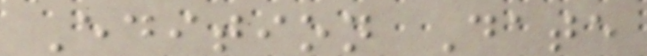Edition Date
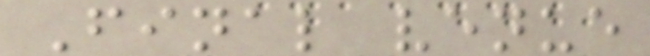Final venue
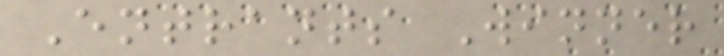Entrants Winner
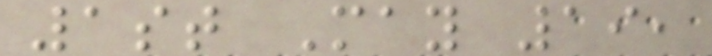1st May 19,
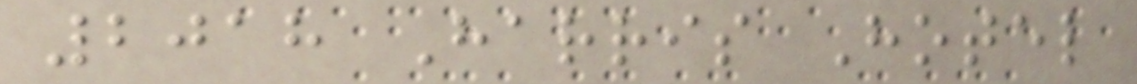2018 Harris Hotel
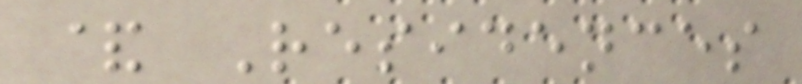& Residences
